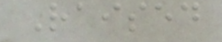Raised
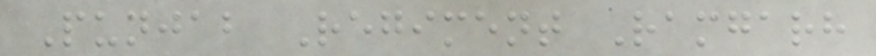Punjab Regiment Ramgarh
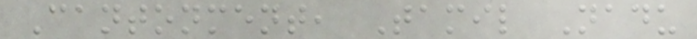Cantonment, Tamil Nadu
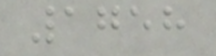1758
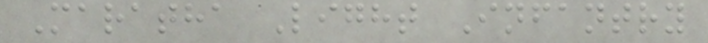Maratha Light Infantry
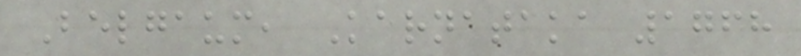Belgaum, Karnataka 1768
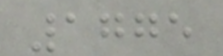1775
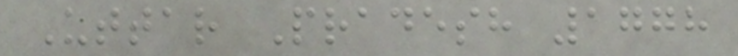Uttar Pradesh 1778
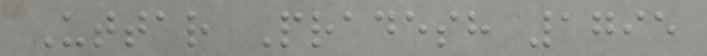Uttar Pradesh 1795
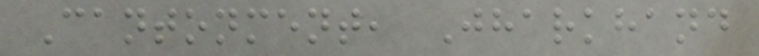Cantonment, Jharkhand
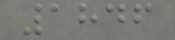1846
